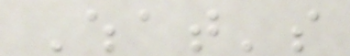What's
